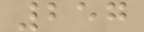257
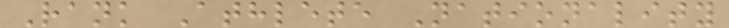Rank Athlete Nationality
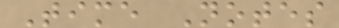Time Notes
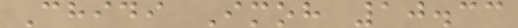Chidi Imoh 10.33
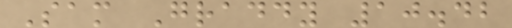Sam Graddy 10.42
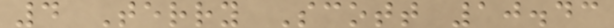4 Terry Scott 10.43
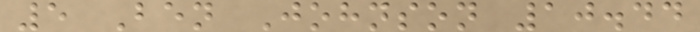5 Ben Johnson 10.44
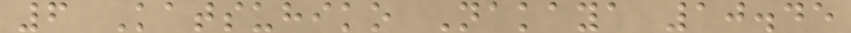6 Katsuhiko Nakaya 10.45
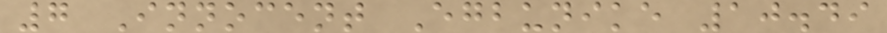7 Innocent Egbunike 10.49
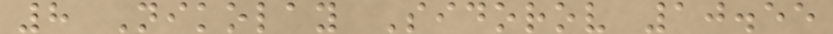8 Nikolay Sidorov 10.55
